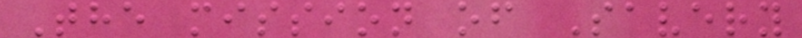The mission of Savery
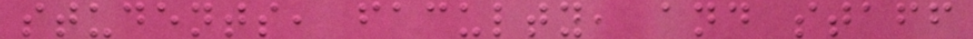students, faculty, and staff
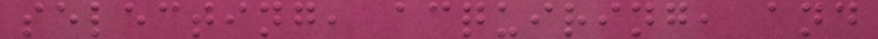selecting, acquiring, and
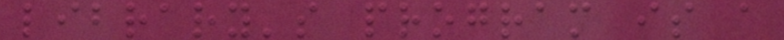library's program is a
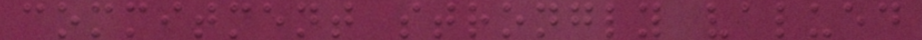commitment strongly valued
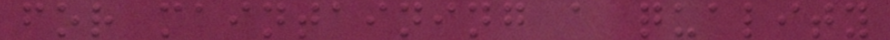for maintaining a quality
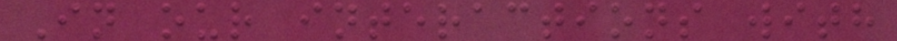In our interactions with
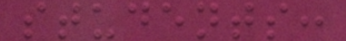students:
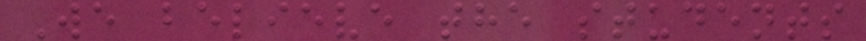We believe the students
